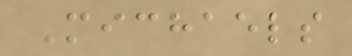Michaels
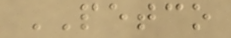PETCO
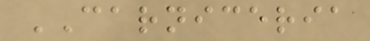CARNICERIA
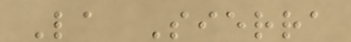La Sierra
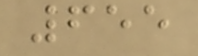655
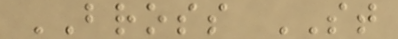BROSS ST
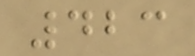423
